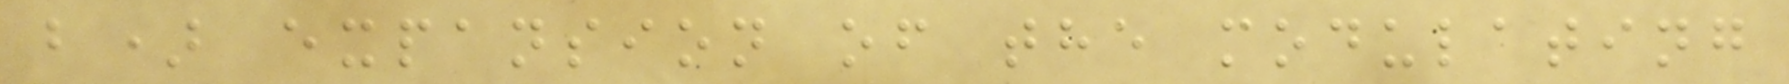b) expansion of the modulating
